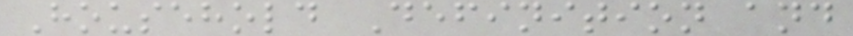Household Definition and
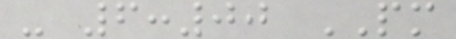- 6:00 PM
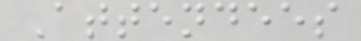Attendees
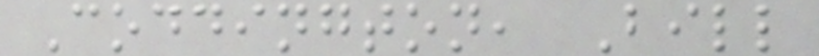Coddington, Bill
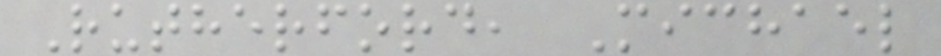Rutherford, Michael
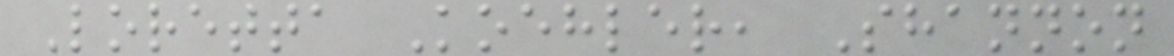Loretta Koehler, Shannon
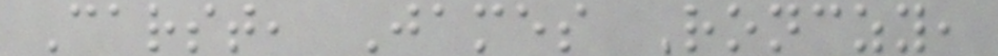Carst, James Ronczy,
